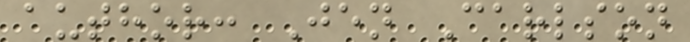author: Jen Carlson
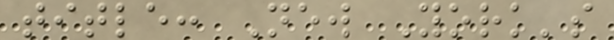title: New York's
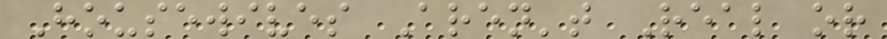Housewives Aren't Real or
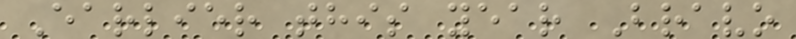Earlier this year Bravo
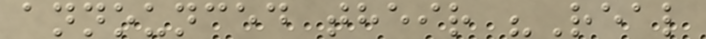announced their "Real
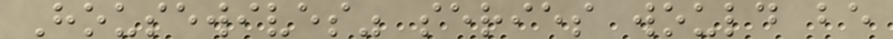Housewives" series would be
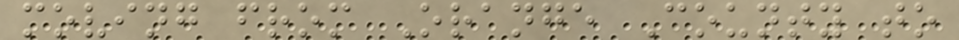moving from Orange County to
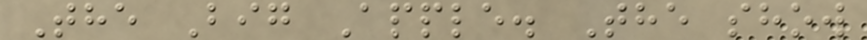The Big Apple. The show
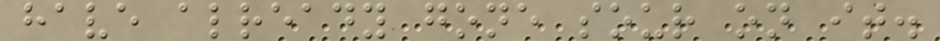have already gone sour on it.
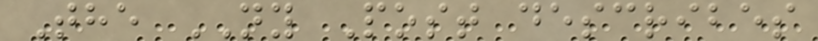The NY Post describes
